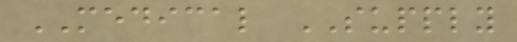MEDICAL SUPPLY
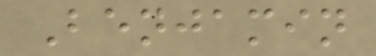Benjamin
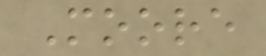Moore
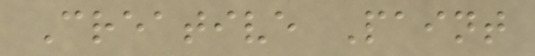Creative Paint
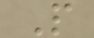P
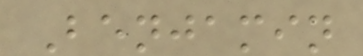Benjamin
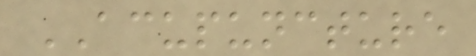ACUPUNCTURE
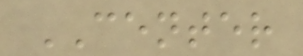CENTER
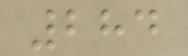284
